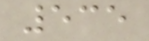535
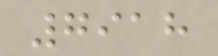7918
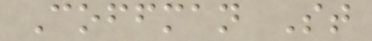Coffman St
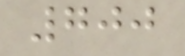700
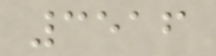3516
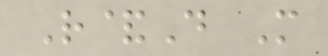R&D M
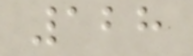128
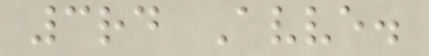3rd Avve.
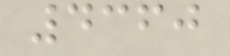4360
